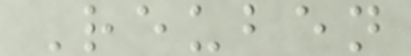Reuben
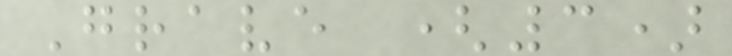Grave (3)
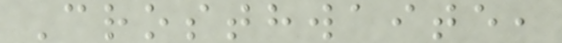Crosthwaite,
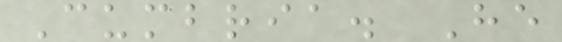Cumbria. He
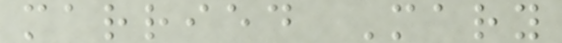married Mary
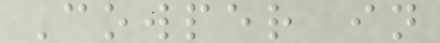Cowper in
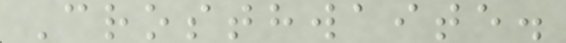Crosthwaite.
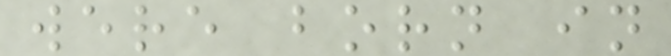were born in
